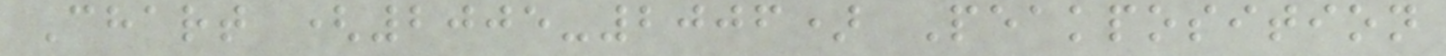Chart (2005-2006) Peakposition
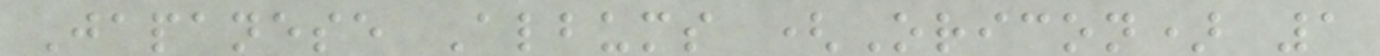Japanese Albums (Oricon) 1
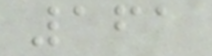161
